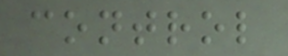control
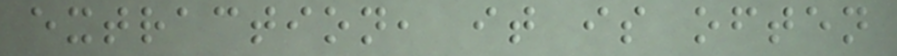extraction, it is often
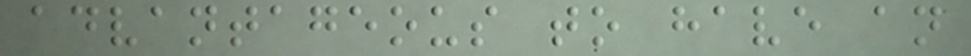advantageous to have an
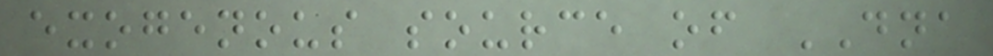exogenous source of DNA
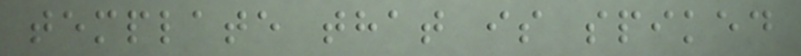template that is spiked
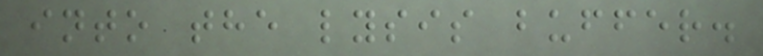into the lysis buffer.
